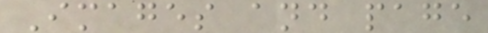Images and page
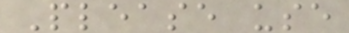Please use
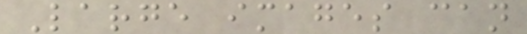Large images can
